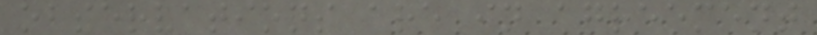observations are in agreement
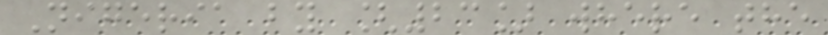Nigeria by [23] where the
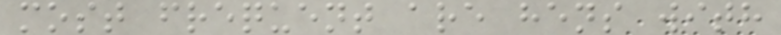most frequent are hens with
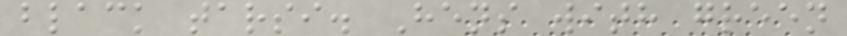black tarsi. Hens with green
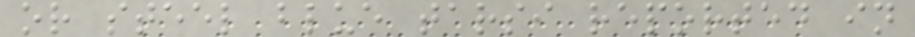or steel blue tarsi reported in
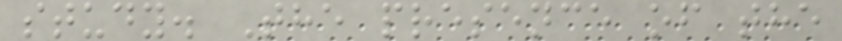study. The presence of the
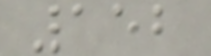152
